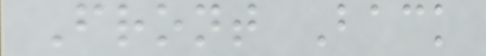Front Back
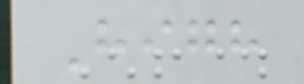High
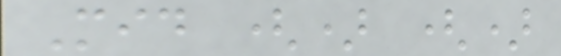Mid () ()
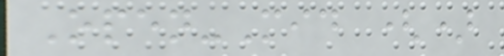Open-Mid ()
